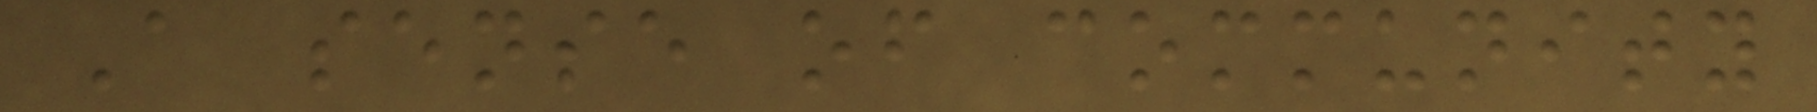A sense of community
